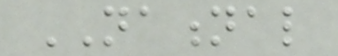NATIONAL
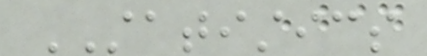STATISTICS
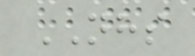NHS
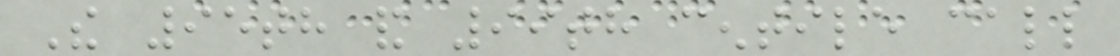The 95th and 99th centile call
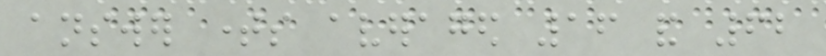answer times averaged 16 and 62
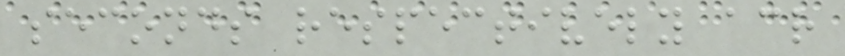seconds respectively across
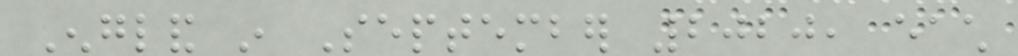England in September 2020, each
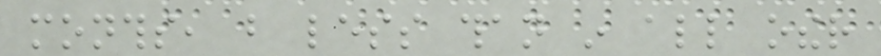months, but less than in all other
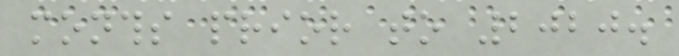months prior to 2020.
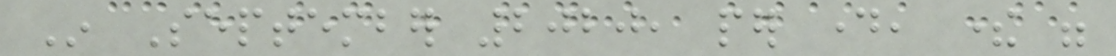In September 2020, per day, there were
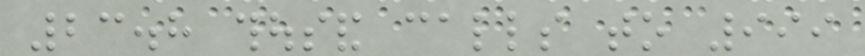23.8 thousand calls to 999
